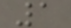1
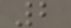2
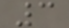3
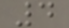4
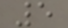5
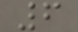6
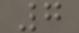7
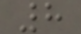8
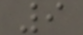9
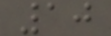10
